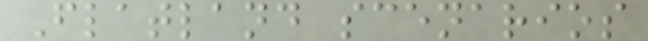Flatland scenarios
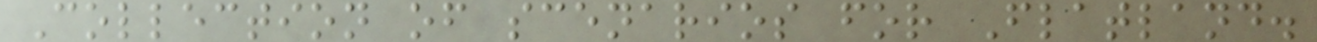Collection of scenarios for Flatland.
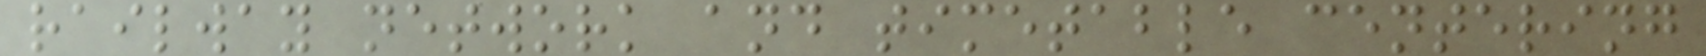railway network and timetable centering
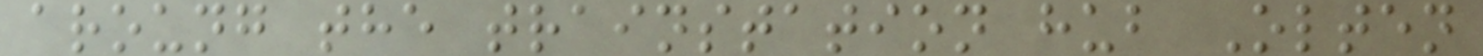aroung the trainstation hub Olten
